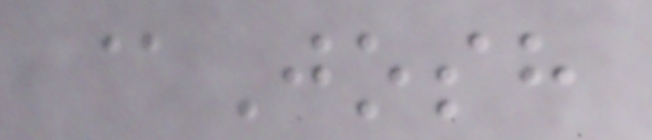@Josh
